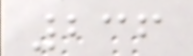236
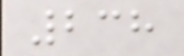238
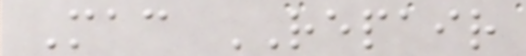Mac REPAIR
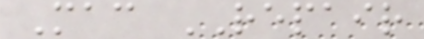Mac REPAIR
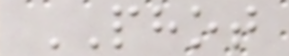PHOT
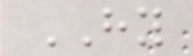HY
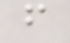f
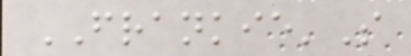FRANKIE'S
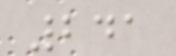241
